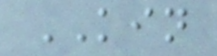KIN
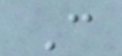C
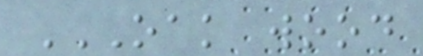OAK WOOD
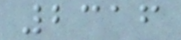2316
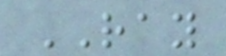RAY
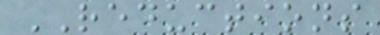REDUCTIONS
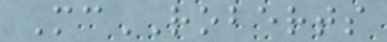McROBERTS
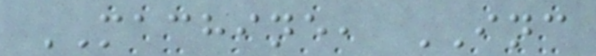MACHINE, INC
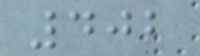402
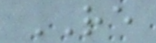RE
